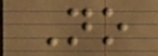No
